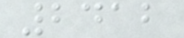2412
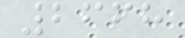2668
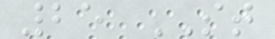25 ST
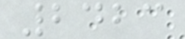2423
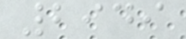2949
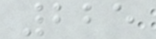225
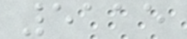5115
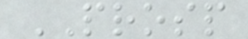PROSP
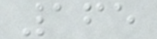165
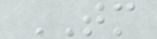TM
